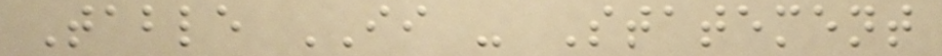Table II - Statement
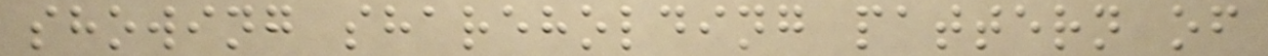showing shareholding pattern of
